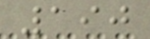190
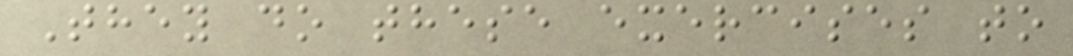They do these exercises to
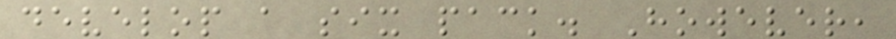develop a six pack. However,
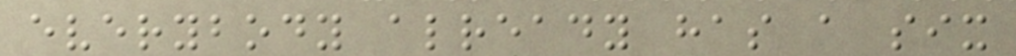everybody already has a six
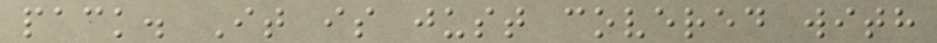pack. It is just covered with
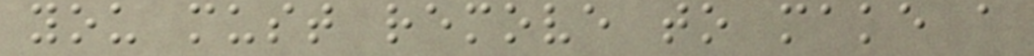you must remove to make a
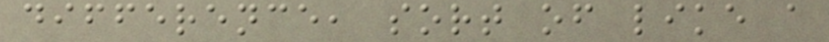difference, sort of like a
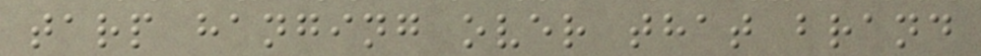tarp hanging over that brand
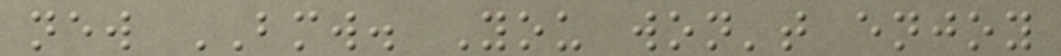new BMW. You won't enjoy
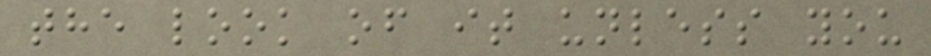the look of it unless you
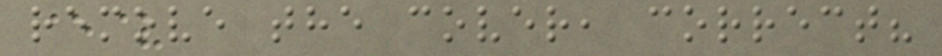remove the cover, correct?
